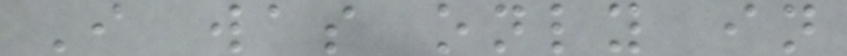I was only in
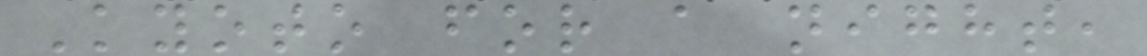Kyoto for a night,
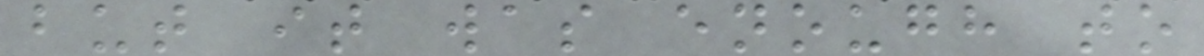but it was enough to
